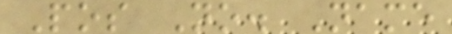Pos No. Name
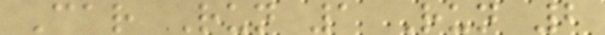Car Run 1 Run 2
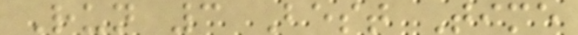Run 3 Best Time
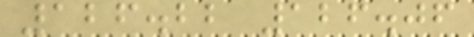126.22 126.06
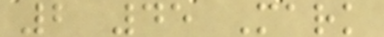2 45 Mark
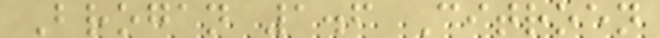Brogan 1.6 Citroen
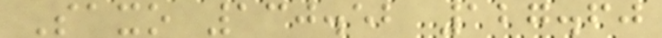Saxo 130.52 127.60
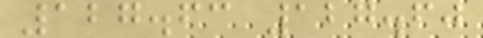127.63 127.60
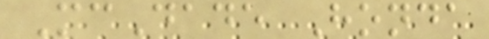McDade Honda
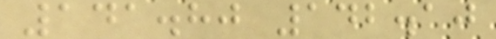141.80 142.10
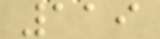119
